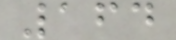164
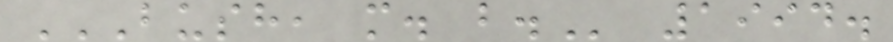BUSH, M. B. 1994.
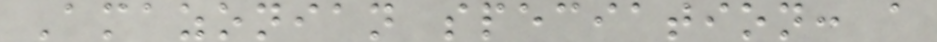Amazonian speciation: a
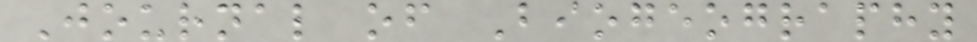Journal of Biogeography
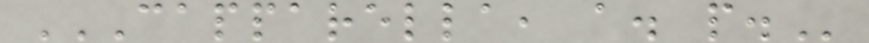CAPPARELLA, A. P.
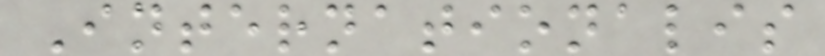Internationalis
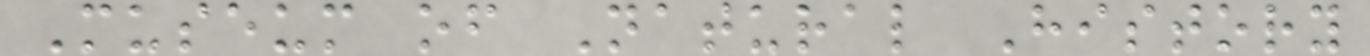Museum of Natural History
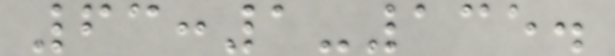63:1-135.
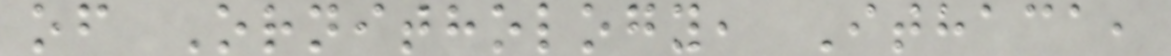of Ornithology, Ithaca,
